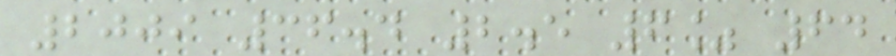2009 36.4 2.5 6% 64
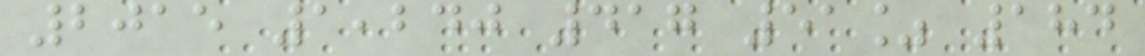2015 1,240 417 51% 184
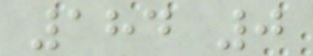184 0
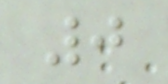0
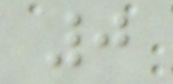0
